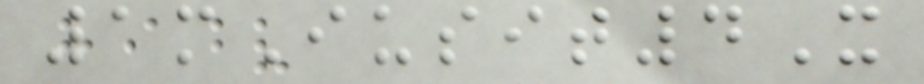1mIusit4X
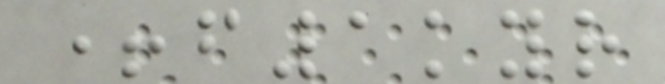+f1kyr
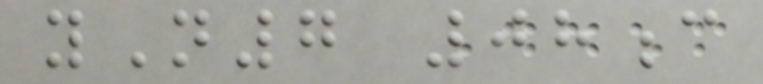yN7 08c
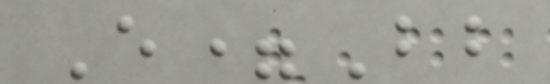E=Bb
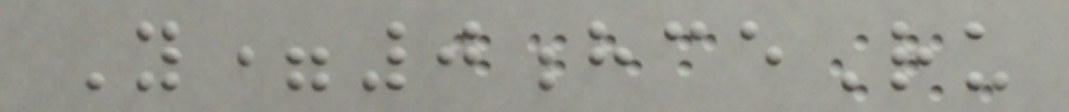Y=0hceRu
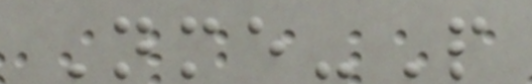Nme-P
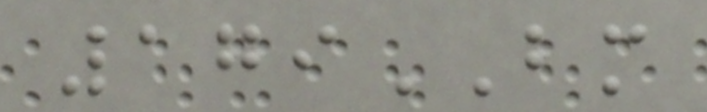179BM
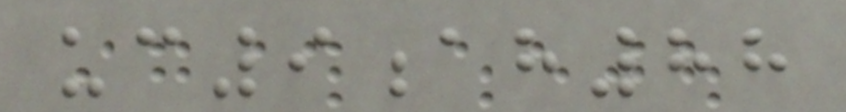uc9ah88
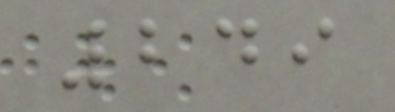249
